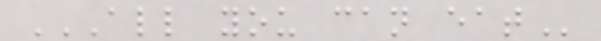ALL YOU CAN EAT
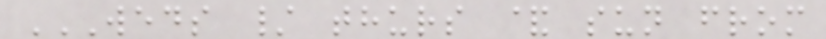WEDS / THURS & SUN FROM
